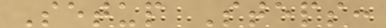Setup Steps:
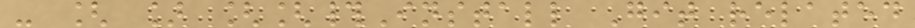- [ ] [[#Install Git related
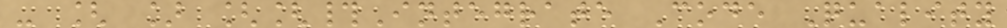- [ ] [[#Integrate Code Quality
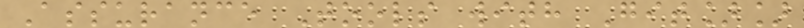Assurance Tools with Git]]
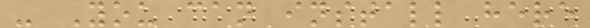- You can install here
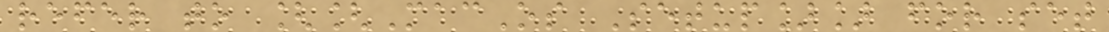refer to [[MacOs Setup]] for set
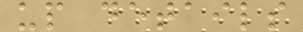up details
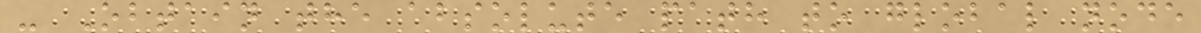- Obtain the absolute path to global node
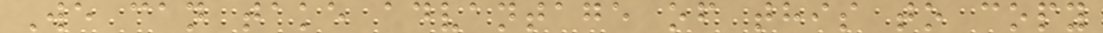We can take advantage of this to copy
